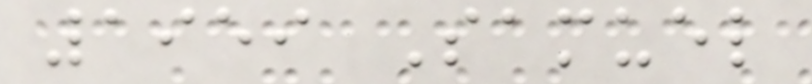1959 Samuel
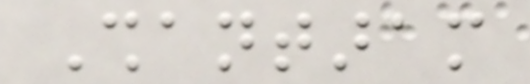Shantaram
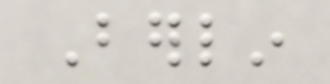Berlin
